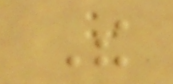The
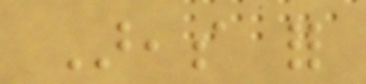Areas for
